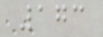173
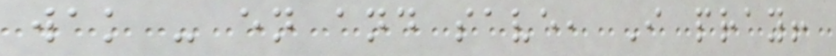wak - en and save, I pray!
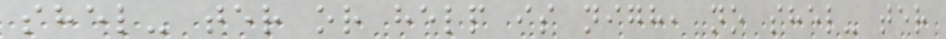shel- ter or help is nigh, no shel- ter
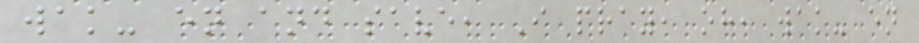wak- en and save, I pray, oh, wak- en
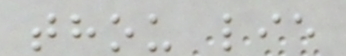thou lie
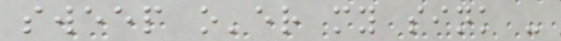sweep o'er my sink -
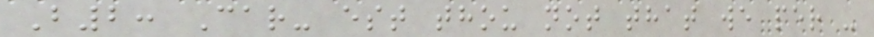B2: Car- est thou not that we per -
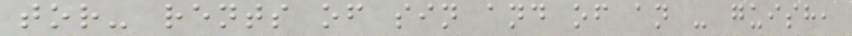tor- rents of sin and of an - guish,
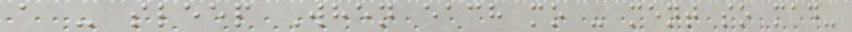a - sleep When each mo - ment so mad-
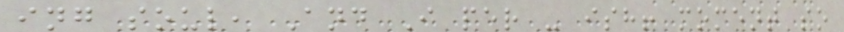ing soul, And I per - ish! moment so
